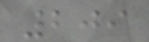209
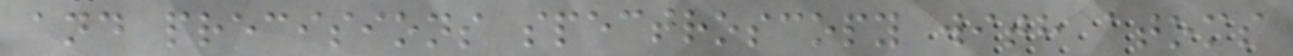and precisions spectroscopy with atoms
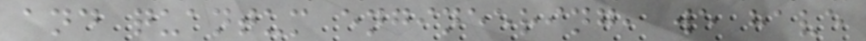and quantum engineering, we have
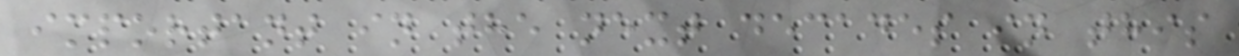important in the next decades in this
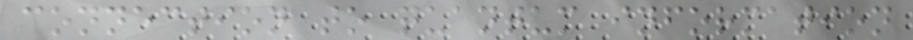connection to quantum information
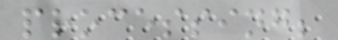processing;
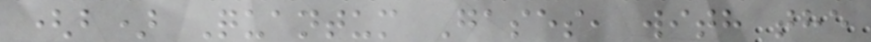(b) Quantum Gases, with the
